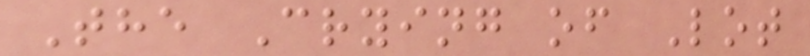The Crying of Lot
